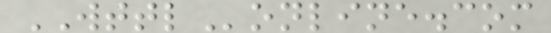WTTLonline.com
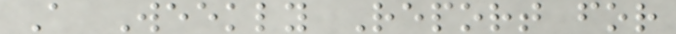A Weekly Report for
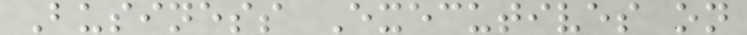Business Executives on
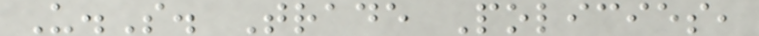U.S. Trade Policies,
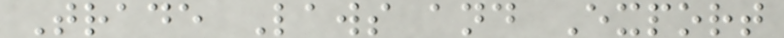Trade Laws and Export
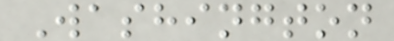Washington
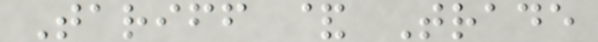Tariff & Trade
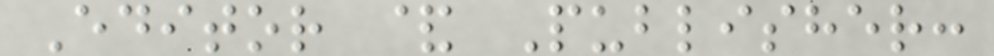Editor & Publisher:
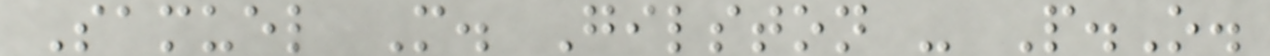Samuel M. Gilston - P.O.
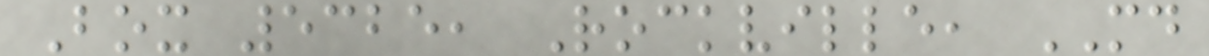Box 5325, Rockville, MD
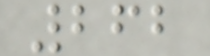262
